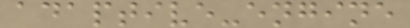adaptive-engine
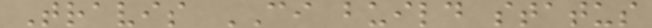Travis CI build status
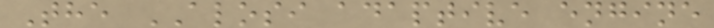The ALOSI adaptive engine
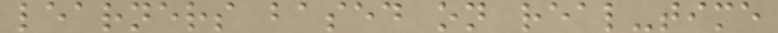learners based on real-time
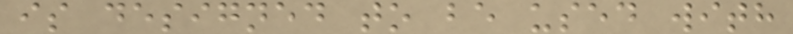is designed to be used with
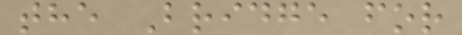the Bridge for
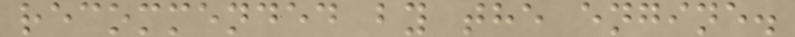recommended by the engine.
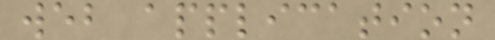web application
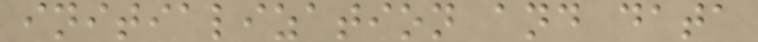initialization and data
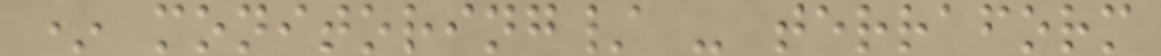* monitoring/ - terraform
